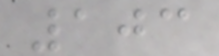103
